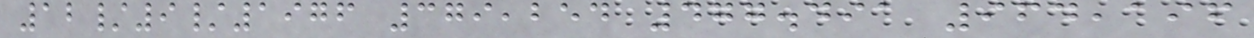12/9/1976 379,254 477.491 964,196
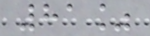81%
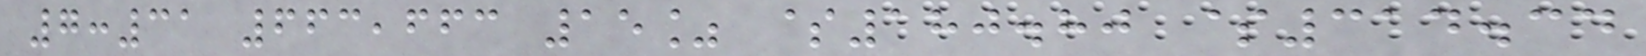7:31 663,663 15% $180.80 $314.34
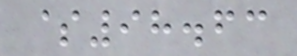$98.63
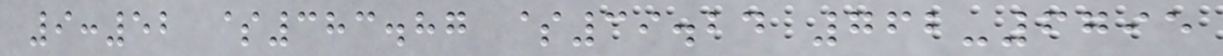9:52 $383.87 $39.24 762-6795
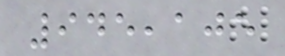945,105
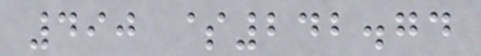490 $242.74
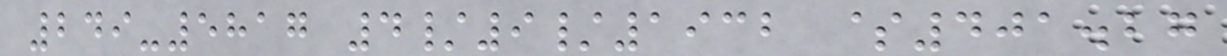249-5817 4/9/1932 $401.27
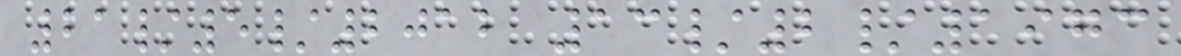21/5/2012 13/2/1973
